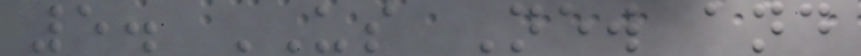5. US New and
